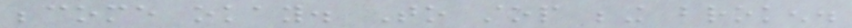become okay. To stop being broken.
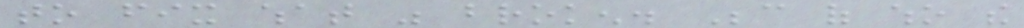to fix what was broken. Because of who the
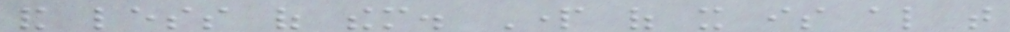and less of them. Part of it is also that
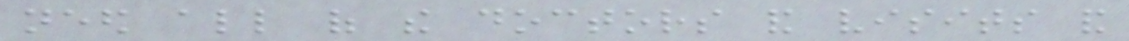need all of the doctors and visits and
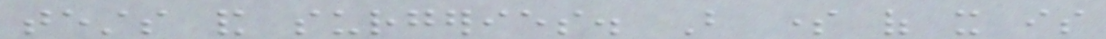tests and surgeries. But some of it is
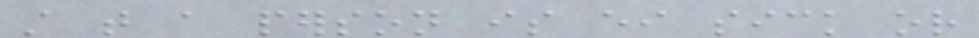still that a person is either sick or
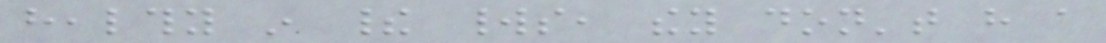healthy in their worlds, they don't have a
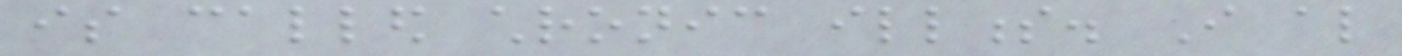is called chronic illness. I also
